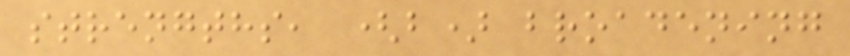strengths, (b) broadening
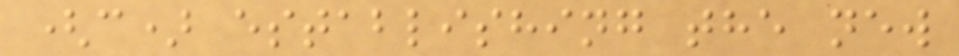(c) establishing the new
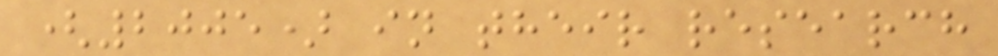(2005) in their research
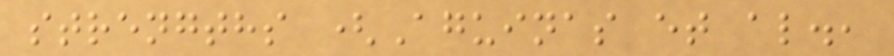strengths (Aguinas et al.,
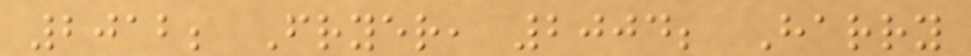2012; Fryer, 2004; Harry
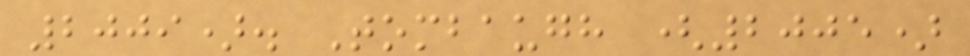2009). Tombaugh (2005)
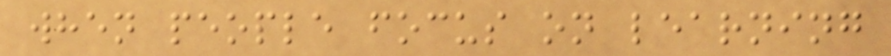when people focus on learning
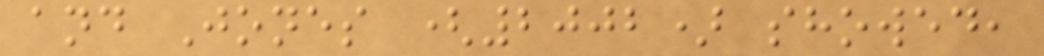and Jones (2002) showed,
